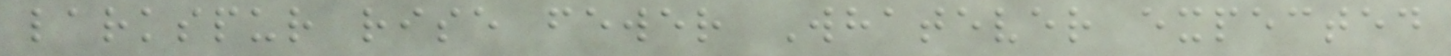larkspur rise fewer Whatever expected
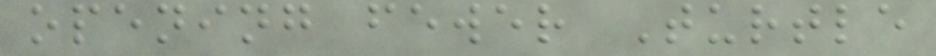opening fewer Turtle
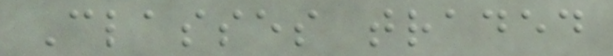Classes traded
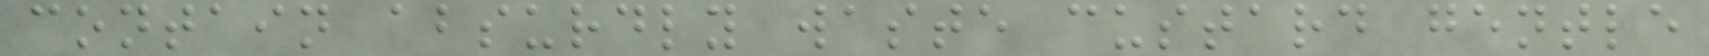contain absurdly waste custard gentle
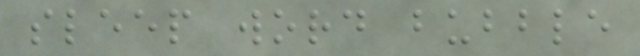sleep word bubble
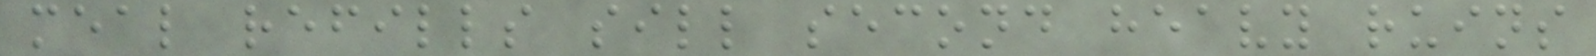meal refills sill second heavy ruins
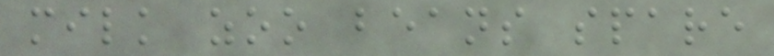milk zoo beans spare
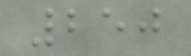250
